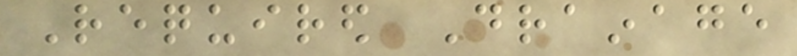Required Drainage
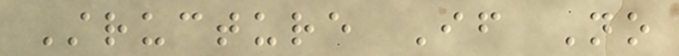Structure If No
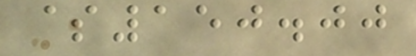$150.00
